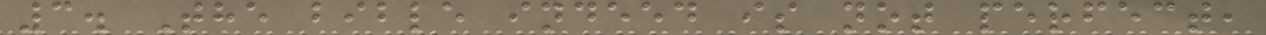3. The bible indeed is not perfect,
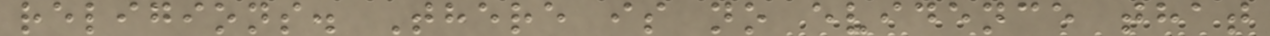religions. There is no evidence that
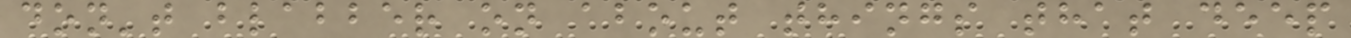don't blabber on about things that deep
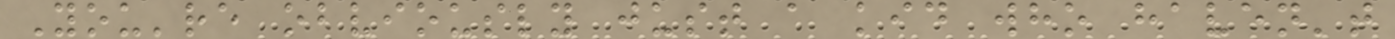You're obviously just a kid who haven't
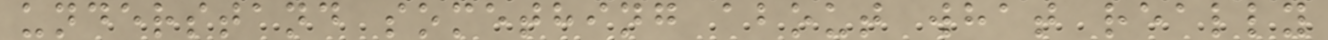understand something about what really
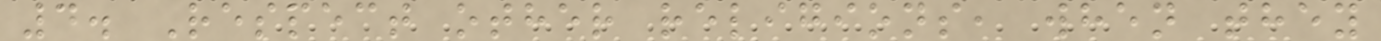4. Respect other religions, when they
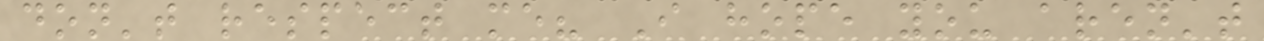don't respect me? I hope you aren't
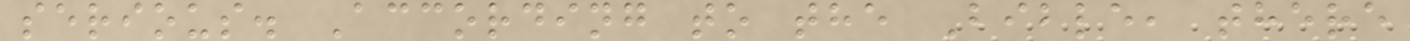serious. According to the Bible, there
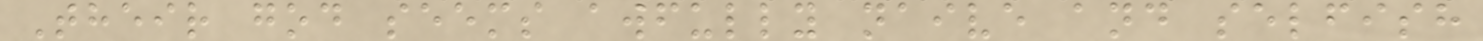Their god seems awfully naive and selfish
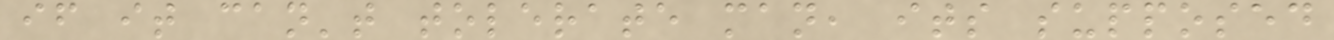if it can't tolerate man, its supposed
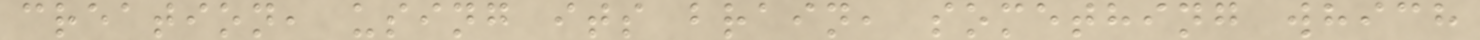creation, using its brain, something which
